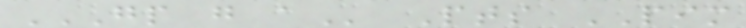GP G A Pts PIM
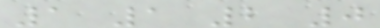1 1 2 0
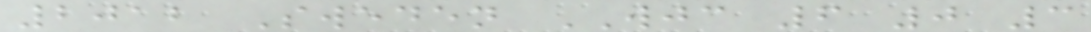2012 Sweden WJC 6 0 3
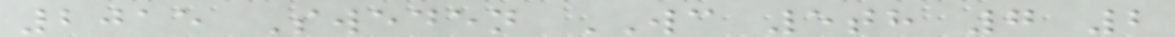2015 Sweden WC 5th 7 2
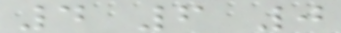4 6 0
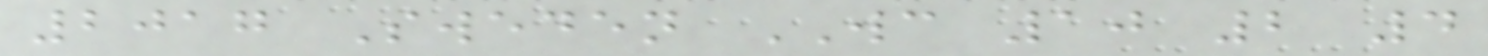2017 Sweden WC 10 2 4
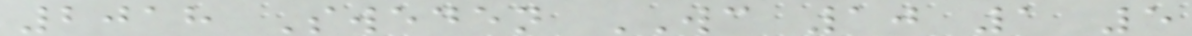2018 Sweden WC 10 1 5
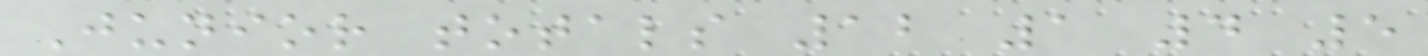Junior totals 12 1 4 5
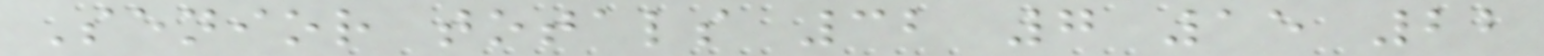Senior totals 32 7 15 22
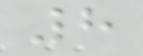8
